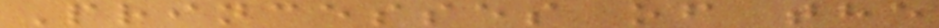Princesses of the
